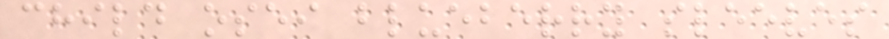child osei blueberry sleeves
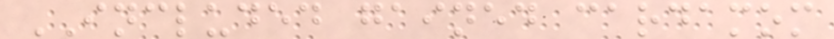INCLUDED gained cardamom
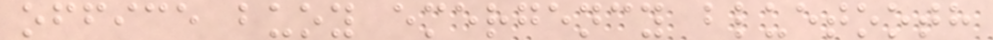office buoy emergency bluetooth
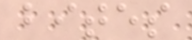bites
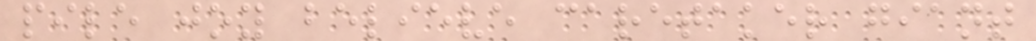pile joy believe caretaker giant
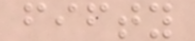fifty
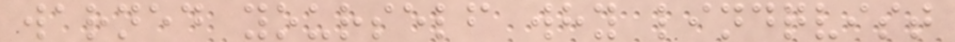warned yourself why lindqvist
